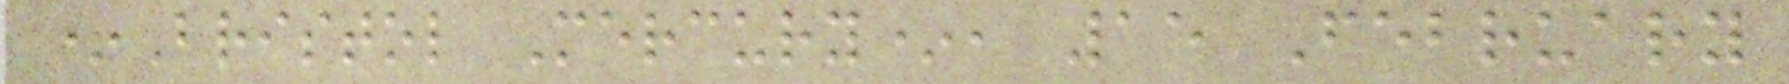*Bristol Mercury*, 15 February
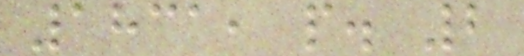1831, p. 2
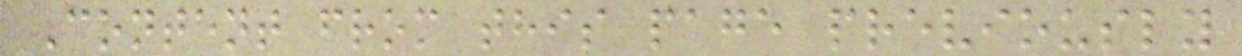Content from this page previously
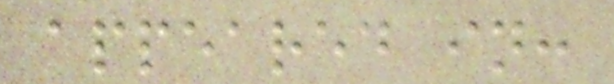appeared in:
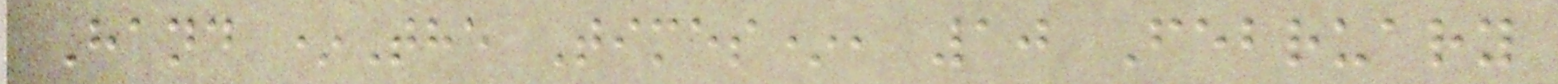Hand *The Times*, 10 February
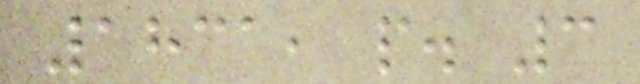1831, p. 3
